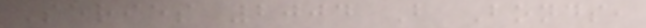Series 2004 B Bonds,
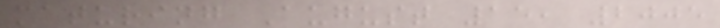maturing August 15, 2005
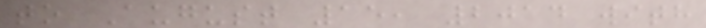to August 15, 2014 with
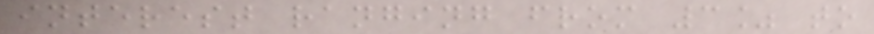interest ranging from 3% to
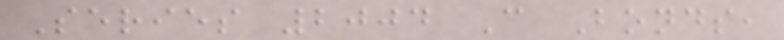Series 2004 C Bonds,
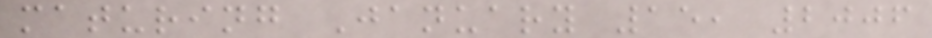maturing January 15, 2006
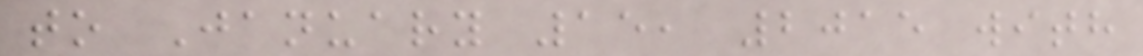to January 15, 2015 with
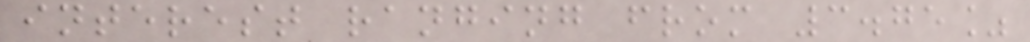interest ranging from 3.75%
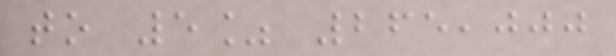to 5% 265,000
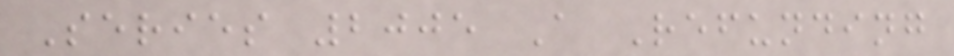Series 2005 A Refunding
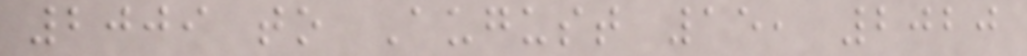2009 to August 15, 2020
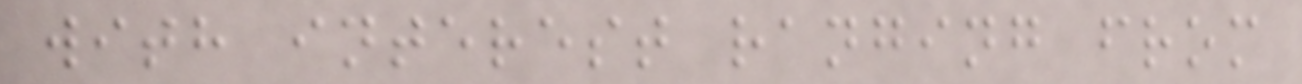with interest ranging from
